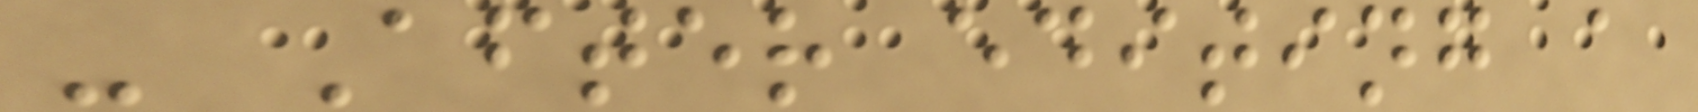- After editing a
